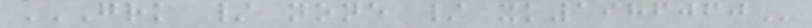GRK / NONE / XK1986060
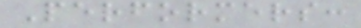Performers:
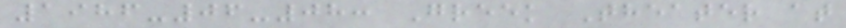1986-06-08: Greek Theater at
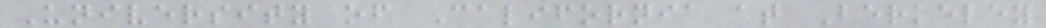University of California at Berkeley
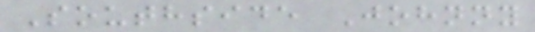Southside Johnny
